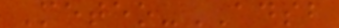Meteo-ADSB
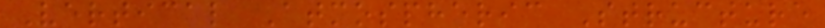Vertical Atmospheric Structure
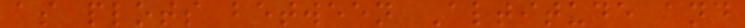as plots between Altitude and
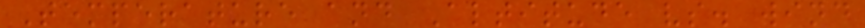Temperature and Altitude vs. wind
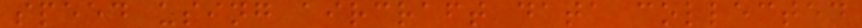speed using aircraft data collected
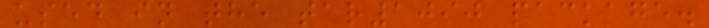used in the tar1090 package.
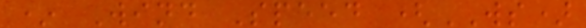* Wind Speed (WS)
